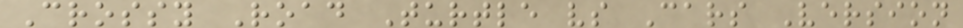Crossy Road Turtle vs Cars Version
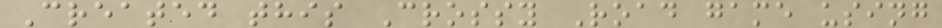Created this Crossy Road game using
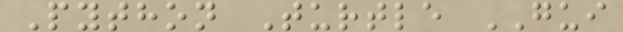Python Turtle GUI
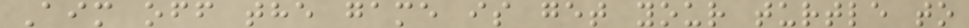Aim off the game is get your turtle to
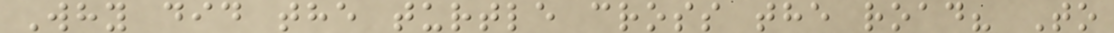Why did the turtle cross the road? To
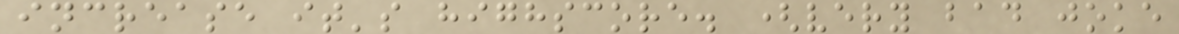increase it's highscore. (very bad joke
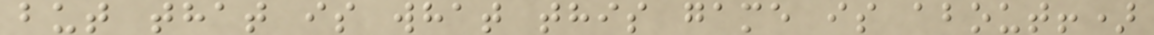but that is what this game is about!)
